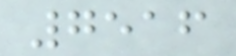7516
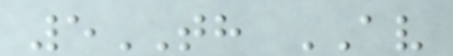5TH AV
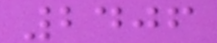2406
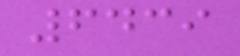6439
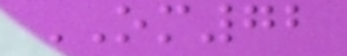OM72
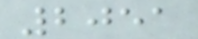2051
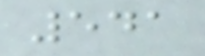541
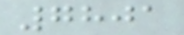7801
